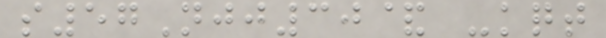s57Njj30& -kqt
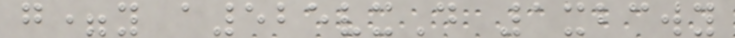g=y a525vxD 1xbcwy
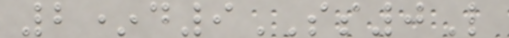2*d9SS0L
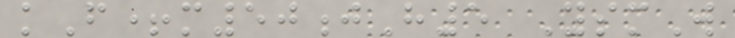kF+m50jH5 YsmW
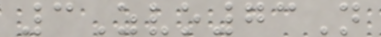3Zvo73N
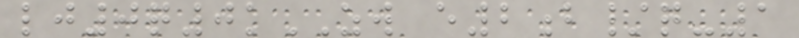lj0q0kZW e2b/q-1
